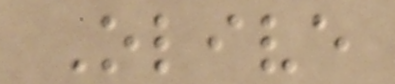Olive
